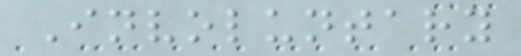Involuntary
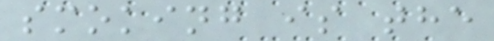smoking is the
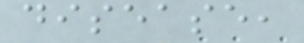disease,
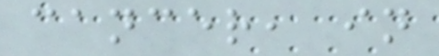cancer, in
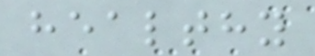healthy
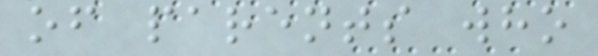of parents who
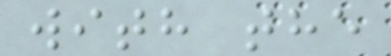with the
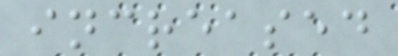increased
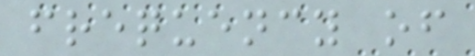frequency of
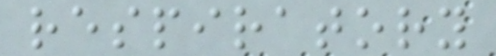respiratory
